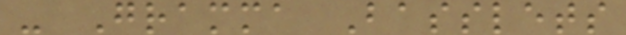- Gramma Basslets
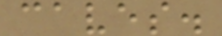caves.
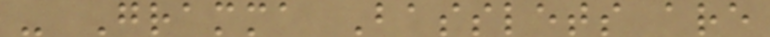- Gramma Basslets are
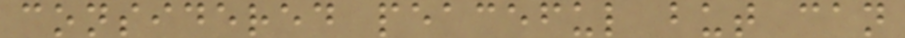considered peaceful but can
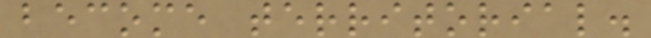become territorial.
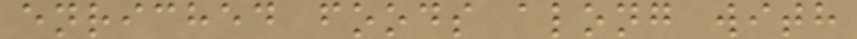enriched foods along with
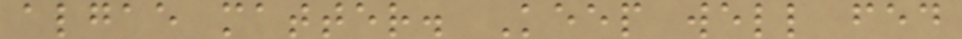algae matter. Keep well fed
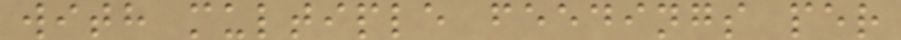with multiple feedings per
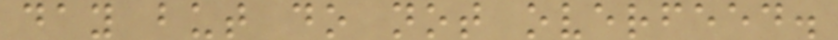day but do not overfeed.
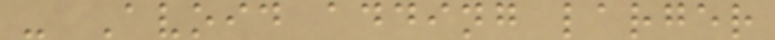- Avoid adding larger
